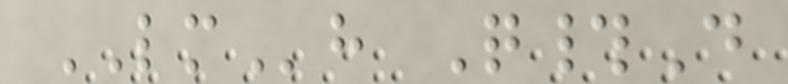LMh Q#D
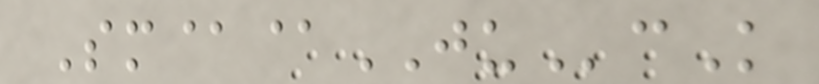Sm@@JUcK
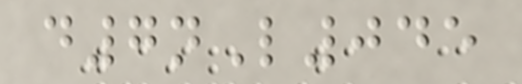d7nL045
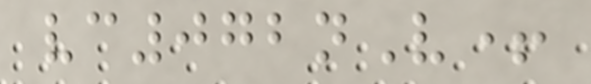vc072nV+
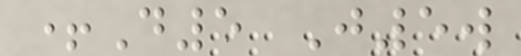+D5 J5w
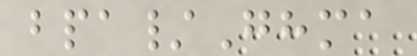bpa/Ghma
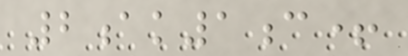2ak1c+
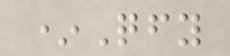*Qfy
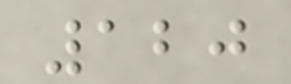120
